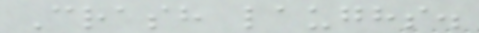Crash laughs.
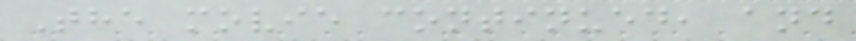The movie continued, and
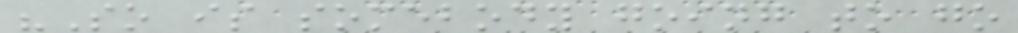"So is somebody going to go
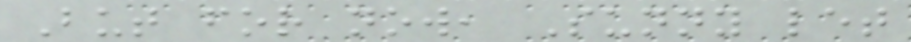But for now, Sunny let
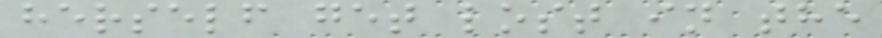herself get lost in the
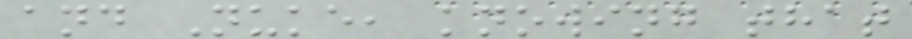and Nuke, knowing that
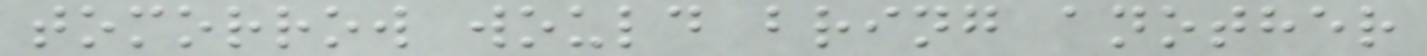tomorrow would bring another
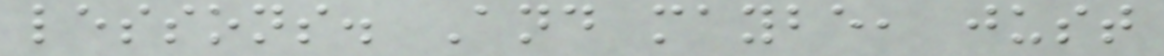lessons. And maybe, just
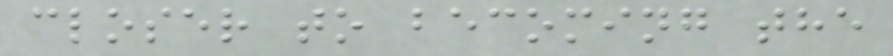closer to becoming the
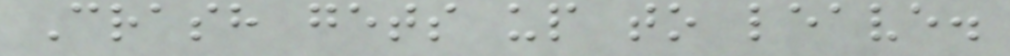Crash gets up to leave.
